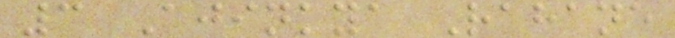3 Ajinkya Rahane
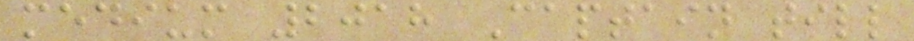medium 2018 Captain till
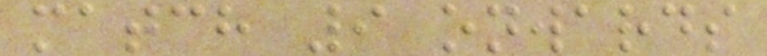match 9 onwards
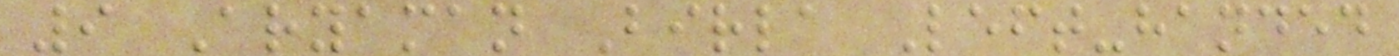9 Aryaman Birla Left-handed
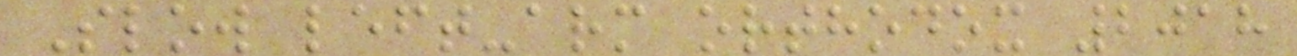Slow left-arm orthodox 2018
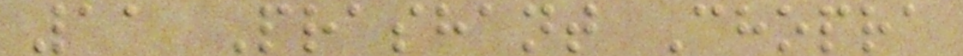11 Prashant Chopra
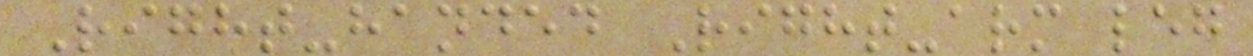Right-handed Right-arm leg
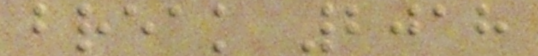break 2018
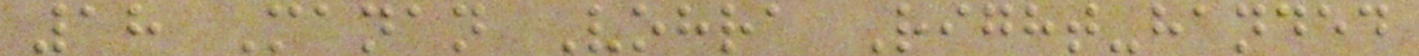18 Manan Vohra Right-handed
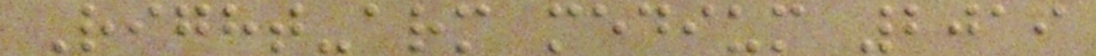Right-arm medium 2019
